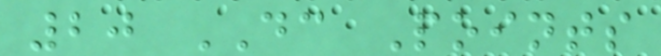20 DC Points
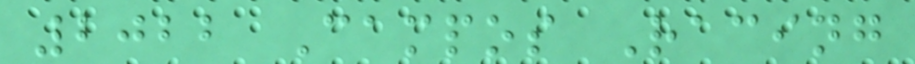2022 Campos Racing
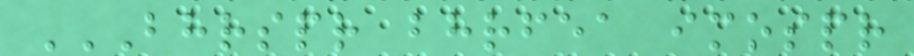BHRSPR BHRFEA IMOSPR
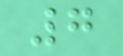7
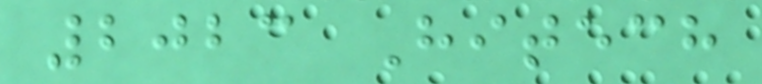2023 Hitech
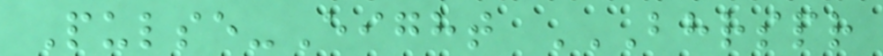Pulse-Eight BHRSPR
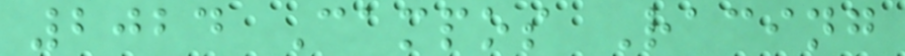2024 Campos Racing
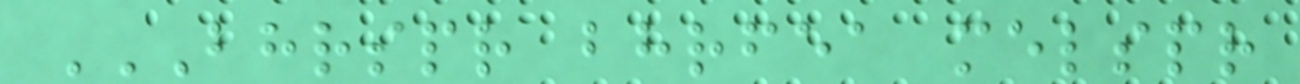BHRSPR BHRFEA MELSPR
